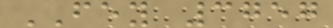FEY 3757
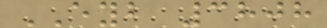EYB 3808
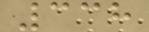338
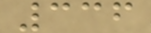336
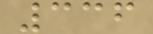336
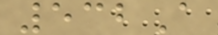532A
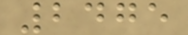2475
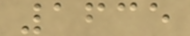1635
